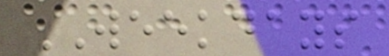WEEKDAYS
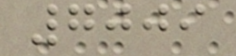7009
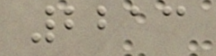2213
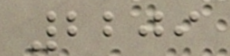2209
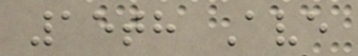15th Ave
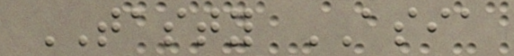TASTY ASIA
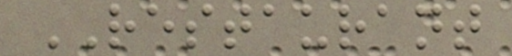RESTAURANT
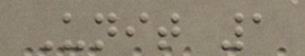Unit 1
